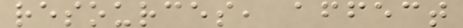resources, affect
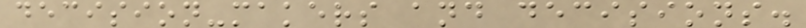decision-makers and decisions.
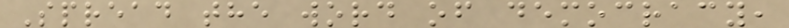Spread the word of democracy,
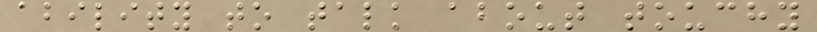ability to talk about touchy
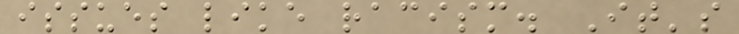issues like racism. It's
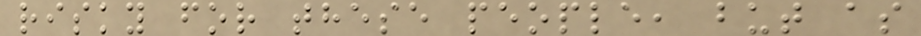risky for these people, but as
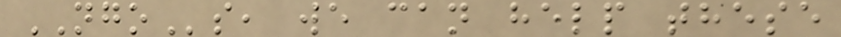NGOs, we can help these
